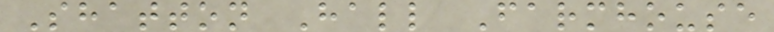Shatton Hall Farmhouse
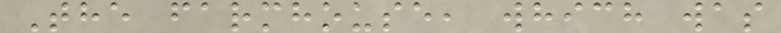The farmhouse, which was
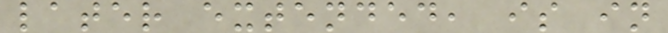later extended, is in
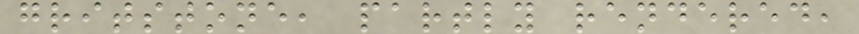gritstone, partly rendered,
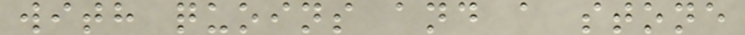with quoins and a stone
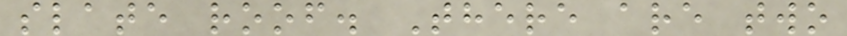slate roof. There are two
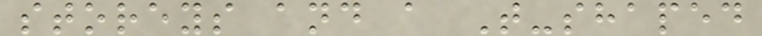storeys and a T-shaped
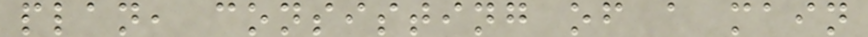plan, consisting of a main
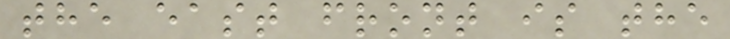the east front is the
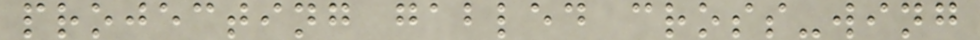projecting gabled cross-wing
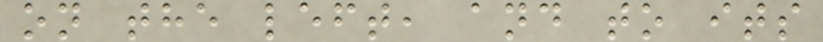on the left, and to its
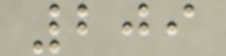209
